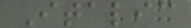Italic
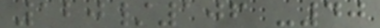120/106 -40
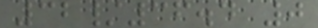32/36.4 0
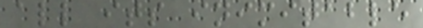all its inimitable
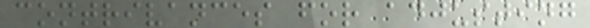contrivances for adjusting
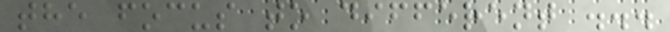the focus to different ...
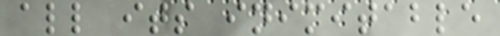all its inimitable
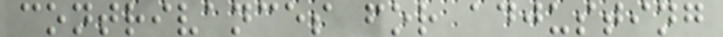contrivances for adjusting
